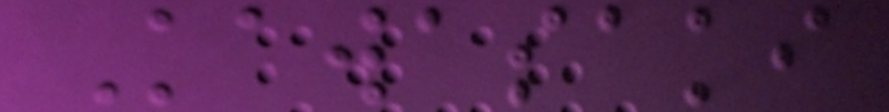Kawasaki
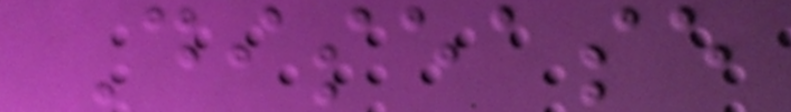Disease
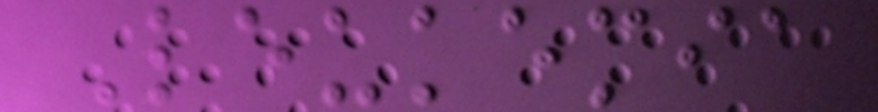Leukemia
